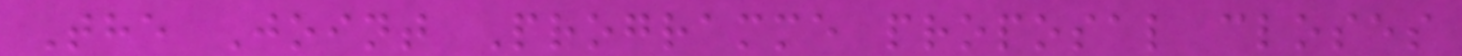The Joint Programme proposal closes
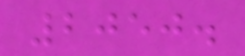2050.
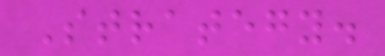Strategy.
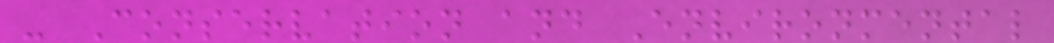- Conservation and Environmental
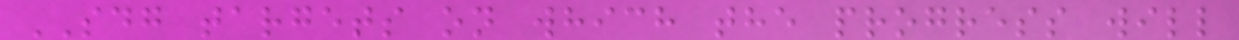SDG targets on which the progress will
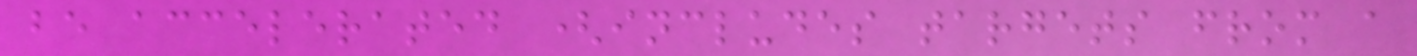be accelerated (includes targets from a
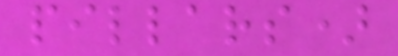pillars)
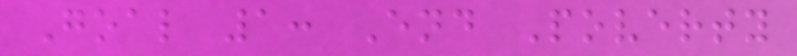Goal 1: End Poverty
